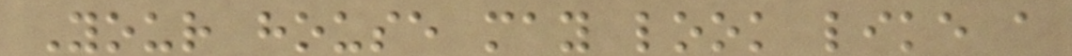Your house may look like a
